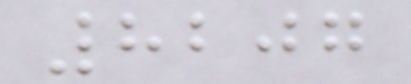8207
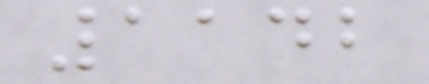1142
